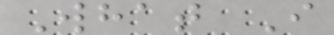What I
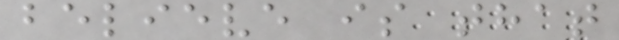believe is that
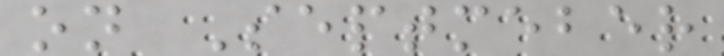on Septmeber
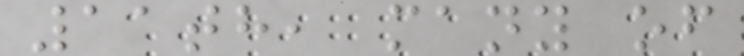11th, many of
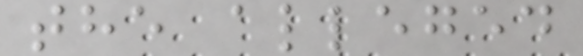the alleged
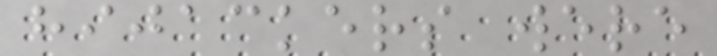hijackers were
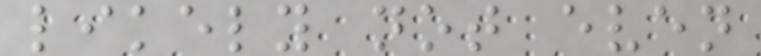likely not even
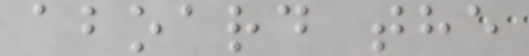aboard the
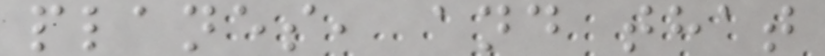planes, and that
